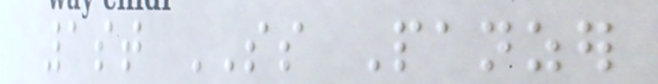1st SS Panzer
